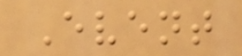Event
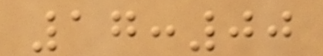17:00
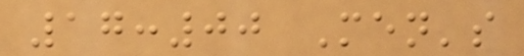17:00 Men's
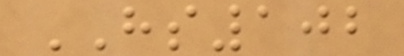HS102
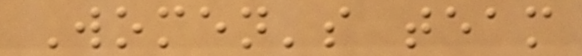Women's team
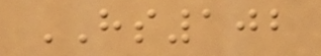HS102
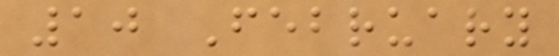10 February
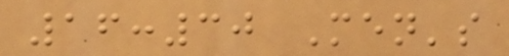16:30 Men's
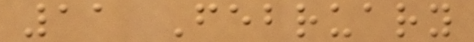11 February
